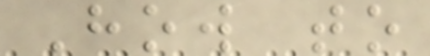How to
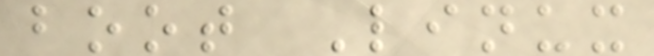boot Linux
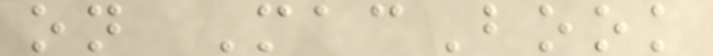on MacBook
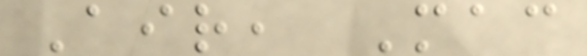Air, Mac
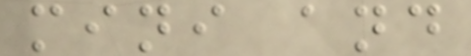mini and
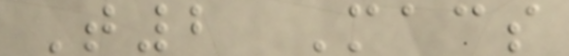T2 Macs
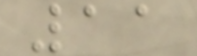11
